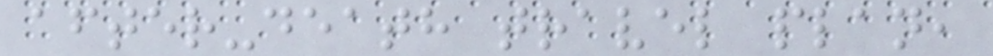after-death travel plan,
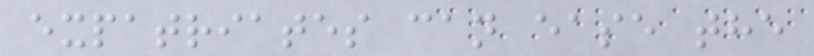expatriates can ease the
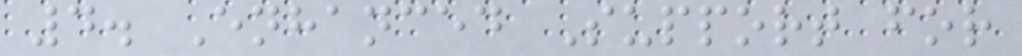4. Enhanced Support for
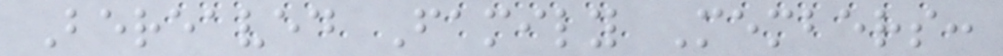Bereaved Family Members:
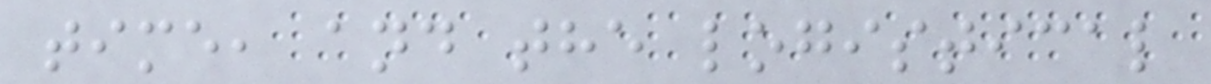time, and the logistical
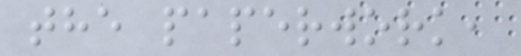the paperwork,
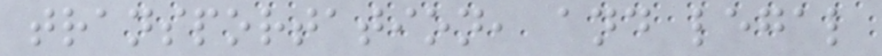transportation, and legal
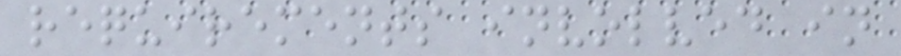requirements involved in
